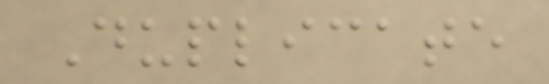Duplicate
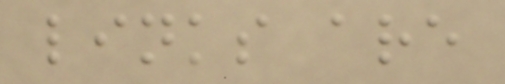links are
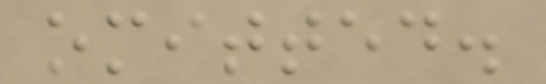omitted.
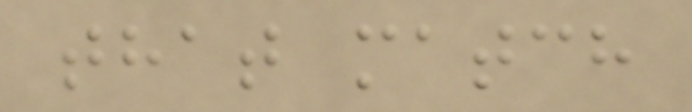that match
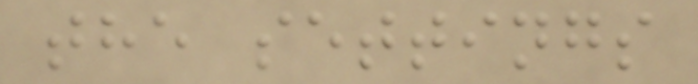the settings
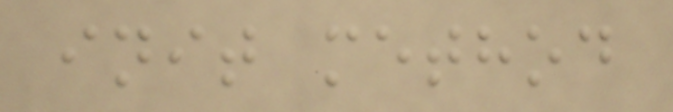init method
